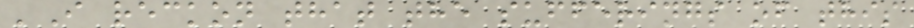'I reckon that the sufferings of this
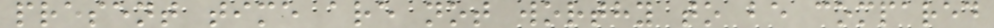present time are not worthy to be compared
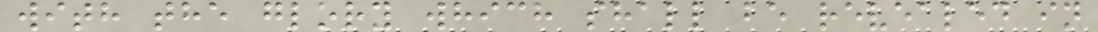with the glory which shall be revealed in
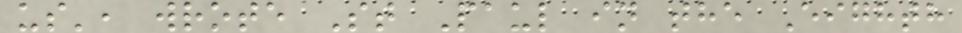us', wrote St Paul in the Eighth
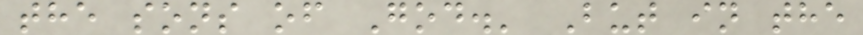the sons of God.' But in the
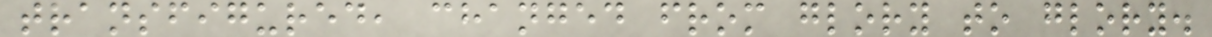transfigured, changed from glory to glory.
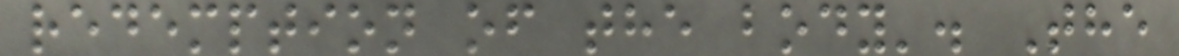redemption of the body'. The
